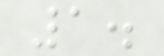1.
